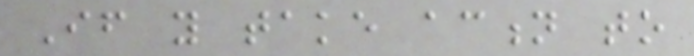If you take action to
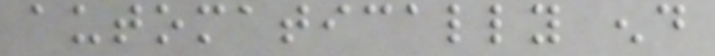automatically end
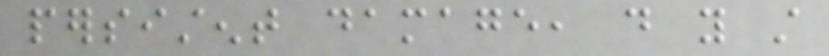persistent damage, do you still
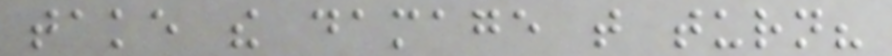take the damage that turn?
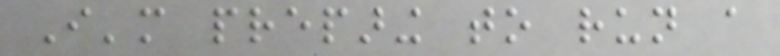I'm preparing to run a
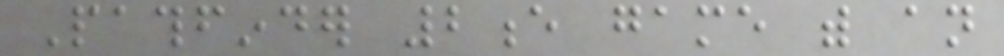Pathfinder 2e game with an
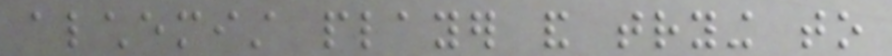alchemist player and trying to
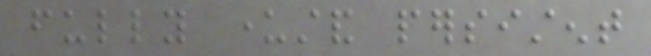fully understand persistent
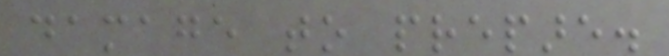damage to prepare.
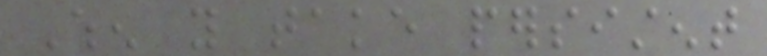When you take persistent
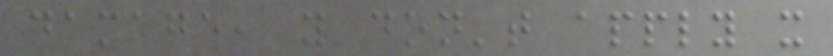damage, you don't apply it
